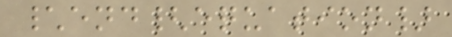\end{equation}
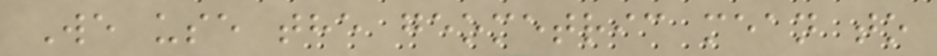We use the geometric mean to
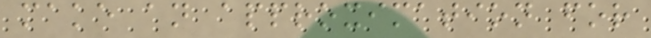make an approximation for
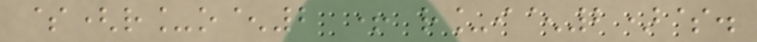$(r_o^2 + r_i^2)$.
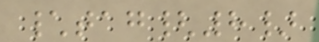\tag{8}
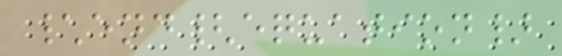\end{equation}
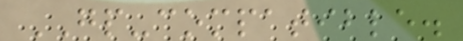GP-compatible.
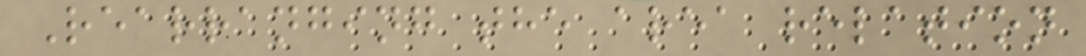Rearranging the area relation
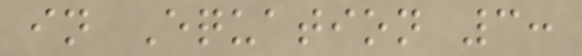in Equation 3:
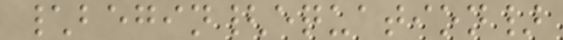\begin{equation}
